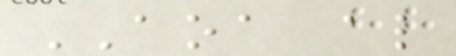AOA also
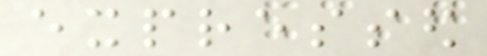expressed
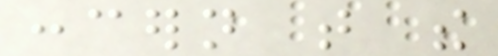concern that the
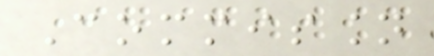Commission
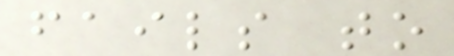fails to
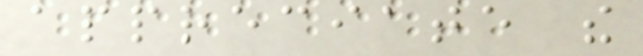appreciate the
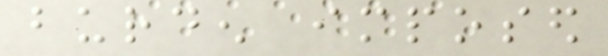burden imposed
